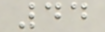44
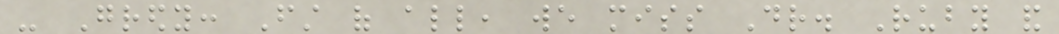- Gredy: First of all, we miss Dr. Ruby and
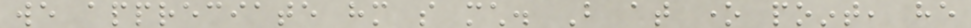we appreciate him so much. But at one point, he
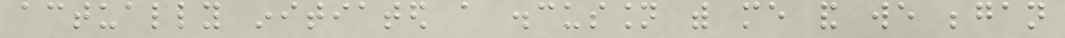actually initiated a discussion with me and we began
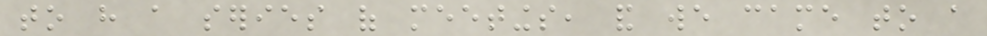to have a series of meetings, and we came to a
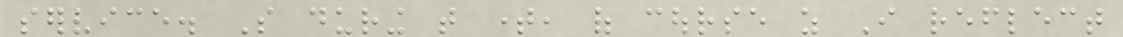service. So during that time, of course as I reflect
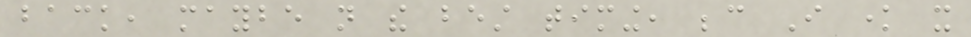back, maybe not the best timing, because I know it
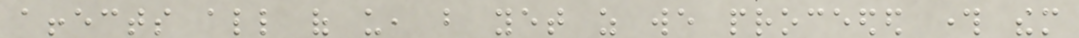affects all of us, but yet as we proceeded through them
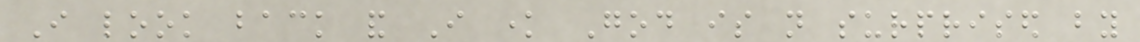I look back and I know God is not surprised by
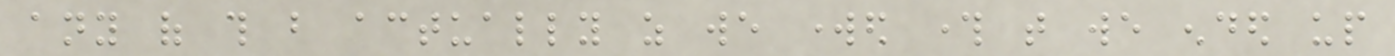any of this but actually as we worked through that we ended up
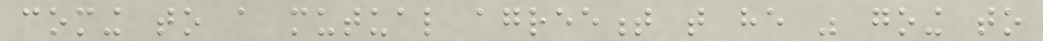coming to a mutual agreement that he was going to
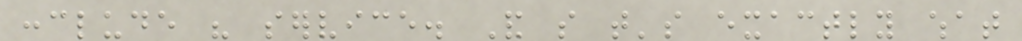conclude his service. And so that's exactly what
